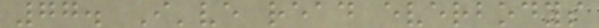77. I've read everbodys
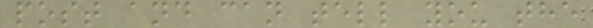post and can tell you the
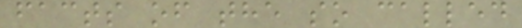facts of the so called
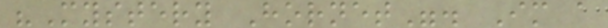"Mystery Hornet". Im a
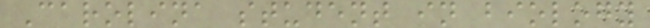Carolina student in biology
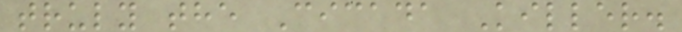truly the Cicada Killer.
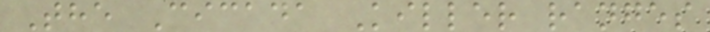The Cicada Killer ranges
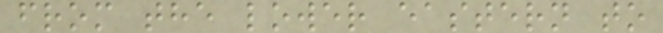from the lower eastern to
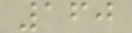160
